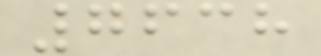7638
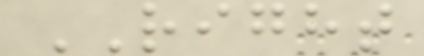RIGHT
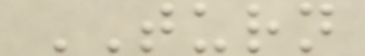TURN
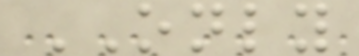ONLY
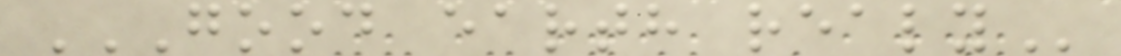GOOD EARTH REALY
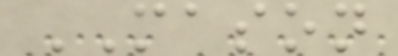MASON
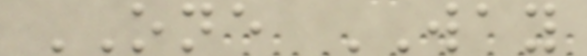ONE WAY
